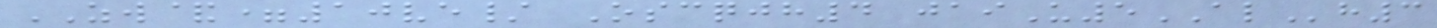ZW&=10ve/ Oscqjh4 jaiU5ALh3
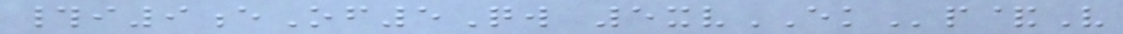#i9eOf5Qw 5xvEKp&V
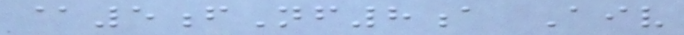@5fNf8a Aiv
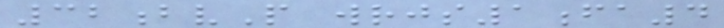32bvP wrjs1fa4
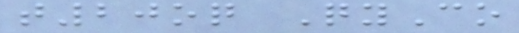t20oq QyCo
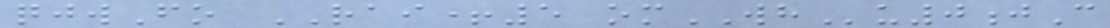qjwFo RAI+5 omWHu0jC
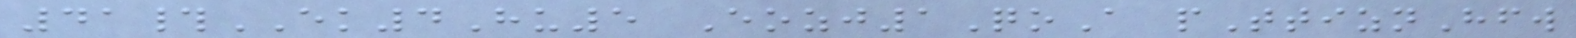41#EK4Hu5 Eozj1QoA pTtiznHfw
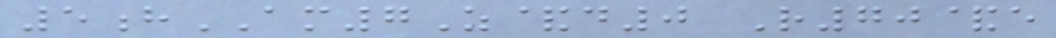5hAM7Z&d0 R70&e
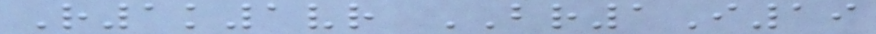R1k1vr BR1I19
